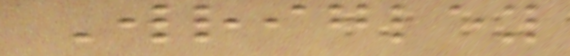Wrigley
